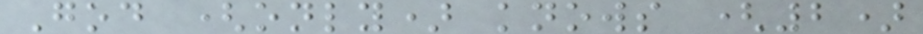God (only) knows (2)
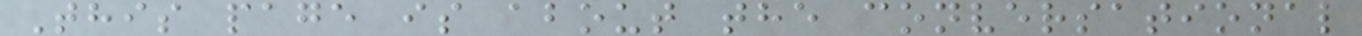This page is about the conversational
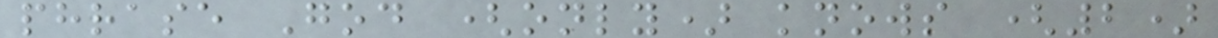phrase God (only) knows (2)
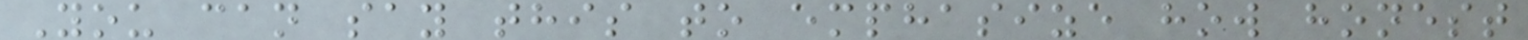You can say this to emphasize how honest
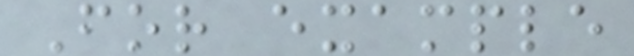For example
